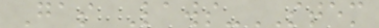Gas Laws-STEM
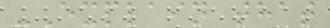-Explain that
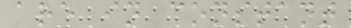are in constant
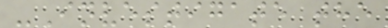-Investigate the
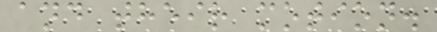and their motion.
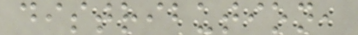distribution,
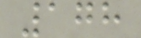178
